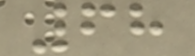68
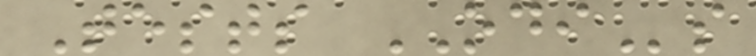Tests ODIs
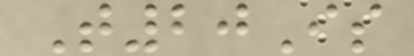T20Is
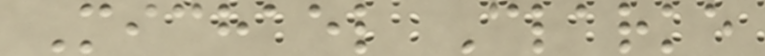Michael Clarke
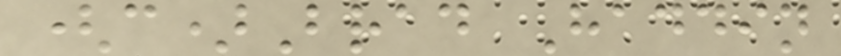(c)Brad Haddin
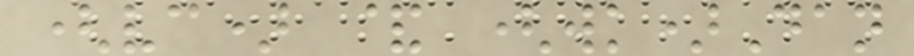(vc) & (wk)Dan
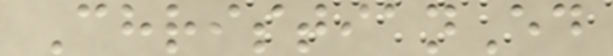ChristianEd
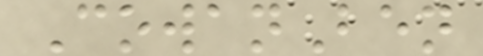CowanBen
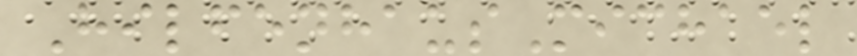HilfenhausMichael
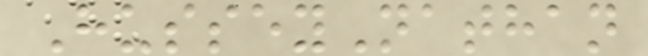HusseyNathan
